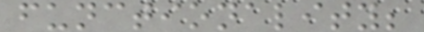functionality;
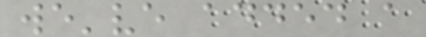we've added a
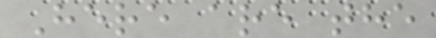Here are the
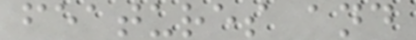features and
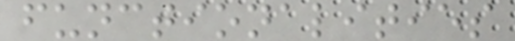functionalities
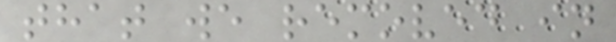that we removed in
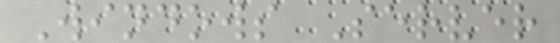Windows Server
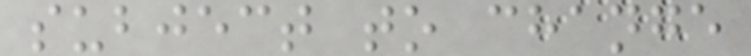subject to change
